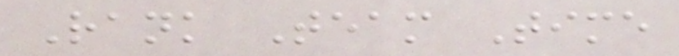Rank Team Time
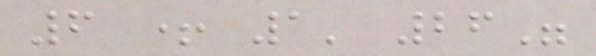6 + 1' 26"
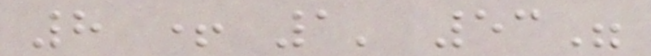8 + 1' 53"
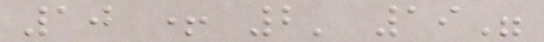10 + 2' 19"
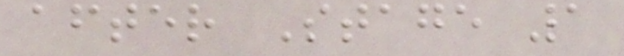after Stage 1
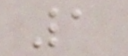1
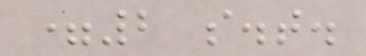=2 s.t.
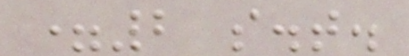=2 s.t.
